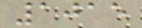1015
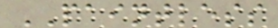PAINTLESS
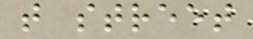t street
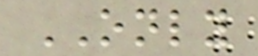ONLY
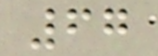67
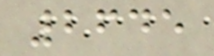2645
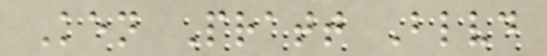Ken Pratt Blvd
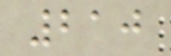210
